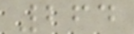264
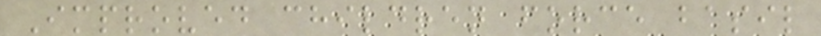Improved children force basil
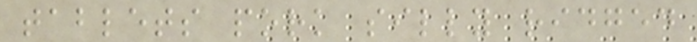tablets pork silly ridged
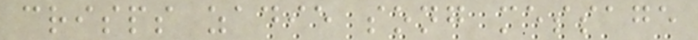crisps zadie song message
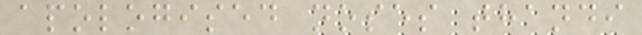apologised noses thandi
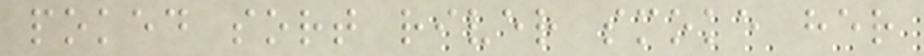poked sort river smoke her
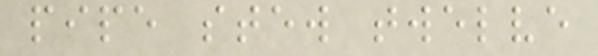pipe stew twelve
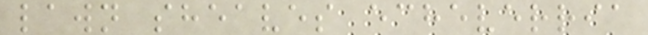lawn sheaves echeverria
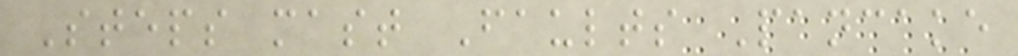Steps mast Faults Pancake
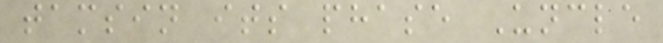tamsin its phase Uncle
